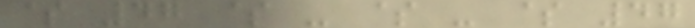$ 47 $ - $ - $ 47
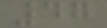47
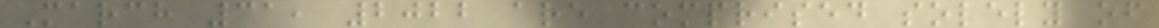March 31, 2022 are comprised solely of
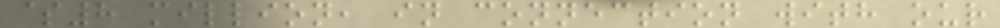$8 million, in connection with our
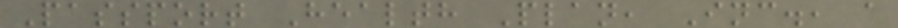Passport Health Plan, Inc., a
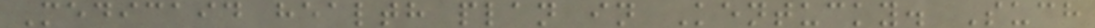Medicaid health plan in Kentucky. Such
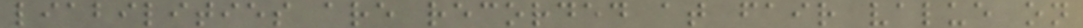liabilities are recorded at fair value on
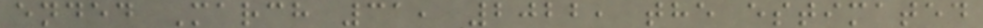ended March 31, 2022, the estimated
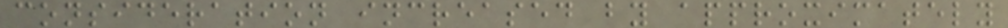consideration increased by approximately
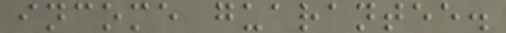income guarantee.
